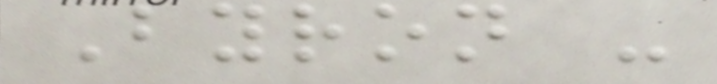Byron -
